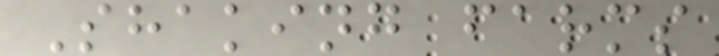Shaking farms
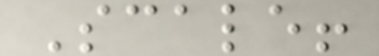Scale!
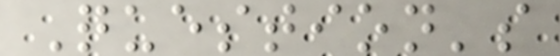Question's
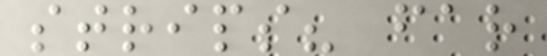strips? far
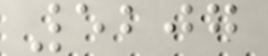5207
